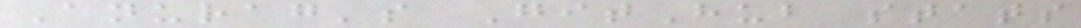Anurag's GitHub stats
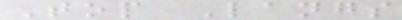Top Langs
